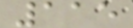115
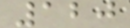120
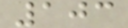103
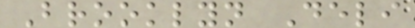Brooklyn Deli
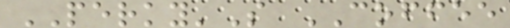PERKY'S COFFEE
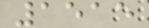1515
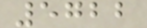5722
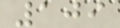109
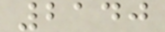2140
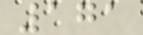171
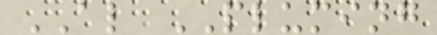AL PLUMING
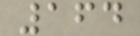164
